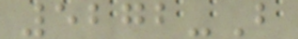5272-B
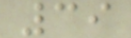39
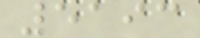5193
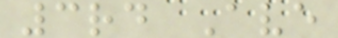3rd Ave
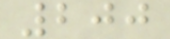200
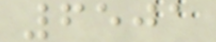6501
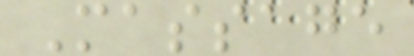Massage
